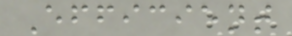Efficient
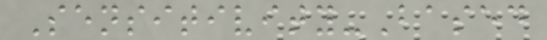Sensitivity-Based
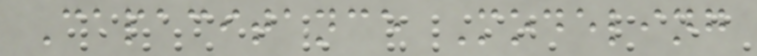Capacitance Modeling
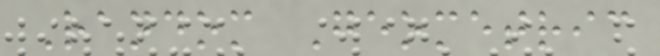Random Geometric
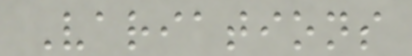Variations
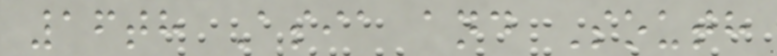16th Asia and South
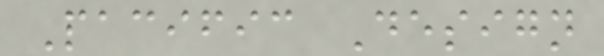Pacific Design
